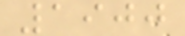1900
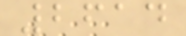2614
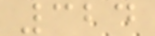324
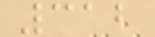312
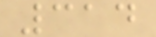314
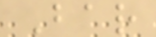Bar
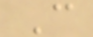C
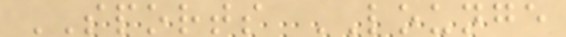SPORTS LOUNGE
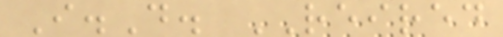I.D. REIRED
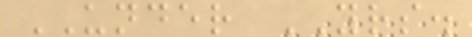UNDER YRS.
